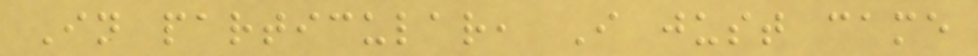In particular, I just came
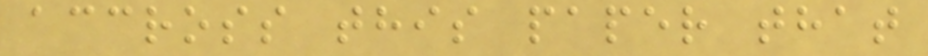accross this paper that
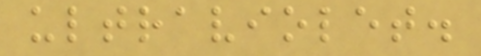ultraviolet.
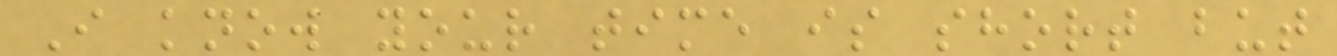I know your time is short but
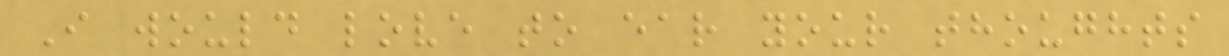I would love to ear your thoughts
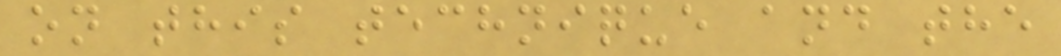on this technique and the
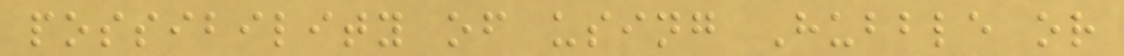possibility of using Hubble or
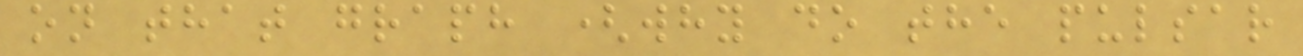on that graph (why do the pulsar
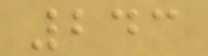243
